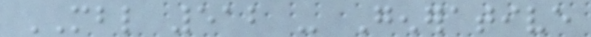MBL 512 - Generative
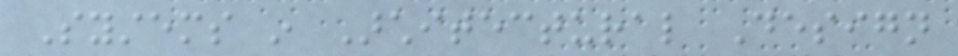Systems in Architectural Design
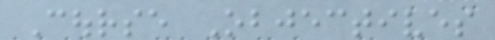Course Objectives
